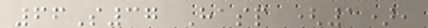66S37 Hasp (1),
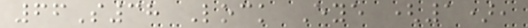66S38 Lock Eye (1),
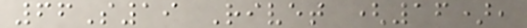66S19 Rivet (16),
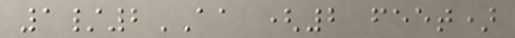1/2AA (2 feet)
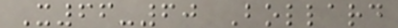X66-60 Bollard
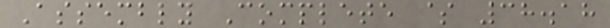Assembly Complete $ 38.18
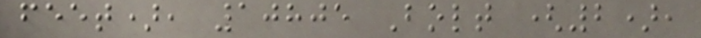feet), 10805 Bolt (2),
